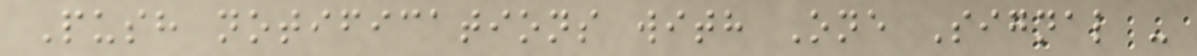Push notifications with One Signal -
